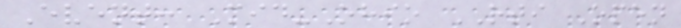Event: Mid-Ohio RTI Open
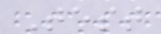Test
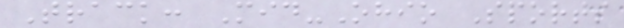Track: Mid-Ohio Sports
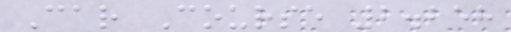Car Course 2.258
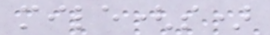mile(s)
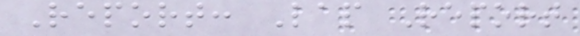Report: Lap Report
